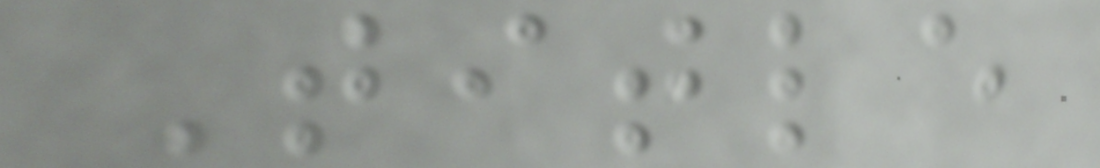Title
